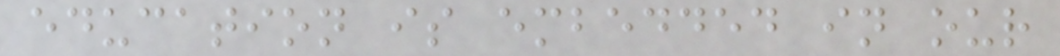education is embedded in our
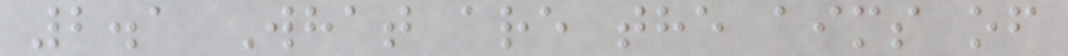2.1 What are the aims of
